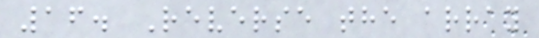16. Reverse the array
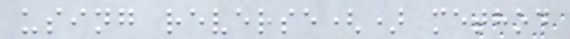using reverse() method
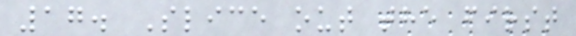17. Slice out the first
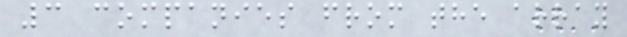3 companies from the array
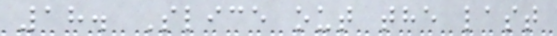18. Slice out the last
